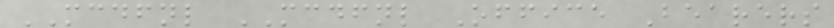MCDFNL MCDFNL Office Bearers
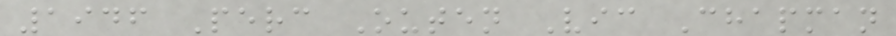1946 Perc Outen Vic Chapman
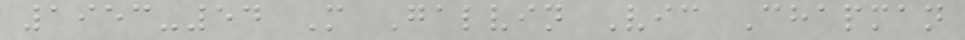1953-54 M Galvin Vic Chapman
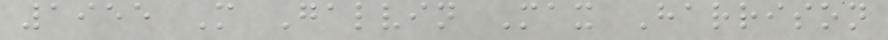1955 M Galvin Max Harrison
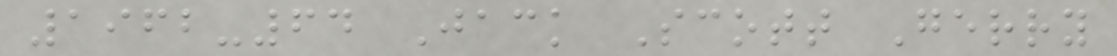1962-64 Jack Scott Gerry
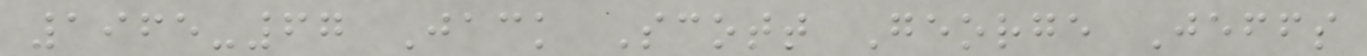1965-67 Jack Scott George Jeffs
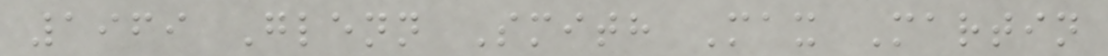1969 Glenn Smith Max Martin
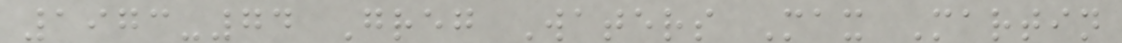1973-74 Greg Waters Max Martin
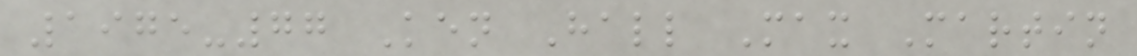1975-77 Ken Hall Max Martin
